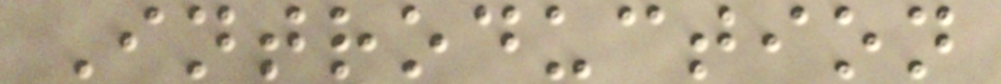Introduction
